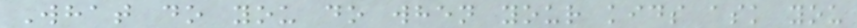What do you do when your kids ask you
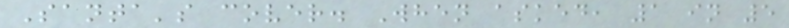Santa's cover. When asked, 1 in 5
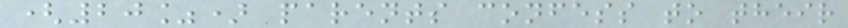(20%) parents confess to their
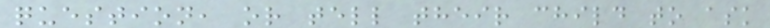question, or tell their child to ask
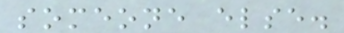someone else.
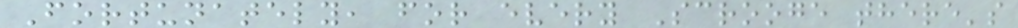Fortunately, for every Scrooge there's
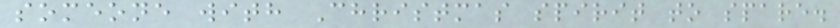someone with Christmas spirit to spare.
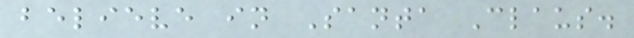believe in Santa Claus.
